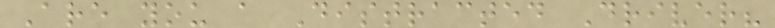Are you a Distracted Driver?
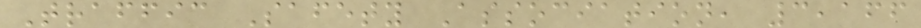Traffic Safety Association, 3,166
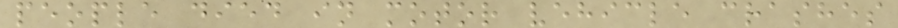people died in motor vehicle crashes
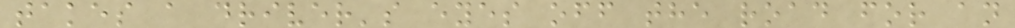takes a driver's eyes off the road for an
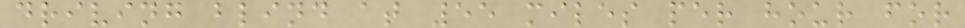driving blind at 55 miles per hour for
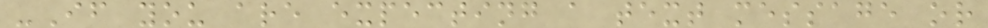-If you are expecting a text message or
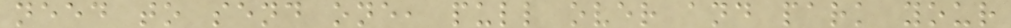need to send one, pull over and park your
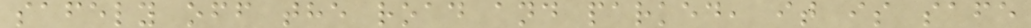safely off the road and parked, it is safe
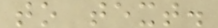to text.
